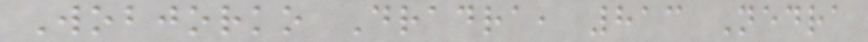Wobjorko Dradra, 813 Nedra
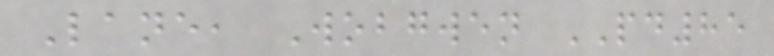Lane, Wobgwen PD85
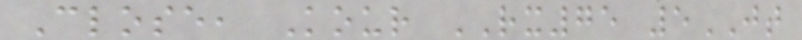Close, Kour RX75 5JT
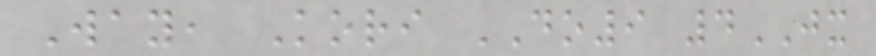Way, Kori DO9 4JX
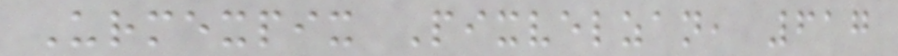Urmexpix Pixvelzan, 617
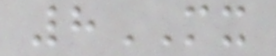8MX
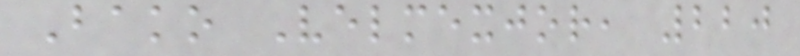Bako Velmexjor, 220
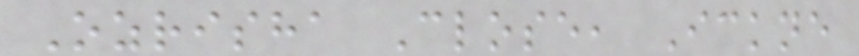Ozrisha Close, Ickne
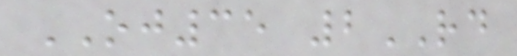OJ35 2RD
